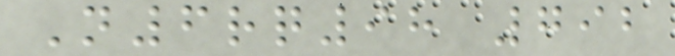N6rq98 792
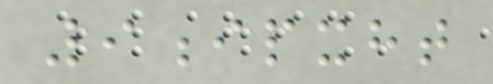9ipxht
